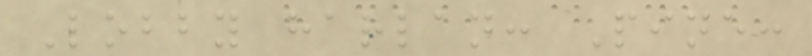Lobby harlan: Pine:
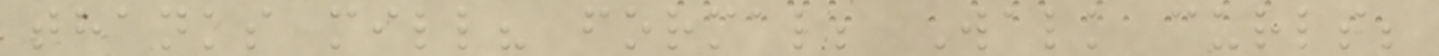thanks mill? formal; Walk curls;
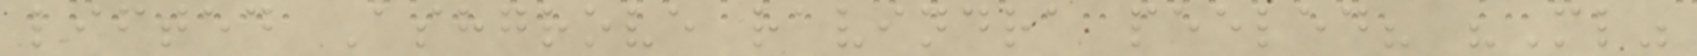lifted Ashgrove ravindra peeled? "Ml"
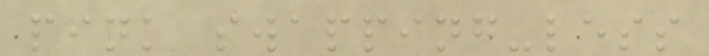pink swapping-less
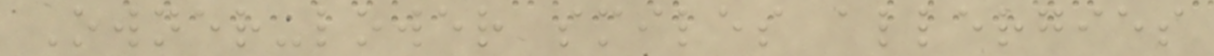Owner-lower smiles allergies
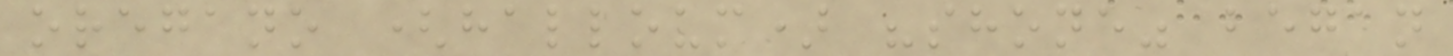oregano (halloum) "shone" began
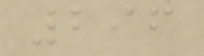296
